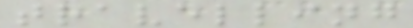travelling
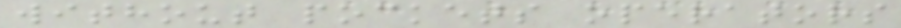without pockets operators
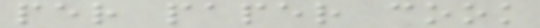per paper cook
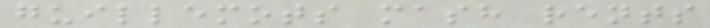guillemots mash rents
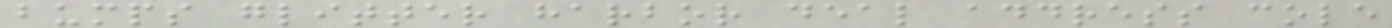bumps glitter harbor deal address cole
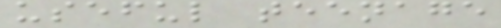useful teenage
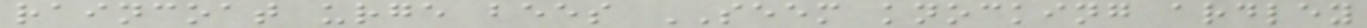raincoat urge bees SEEM knocking ardley
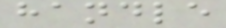handle
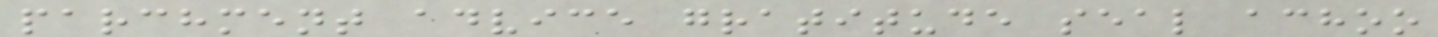parchment advice gratitude seal achoo
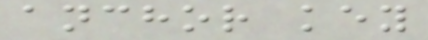anchor key
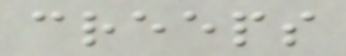creeps
